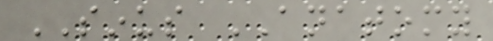SINUS ANATOMY
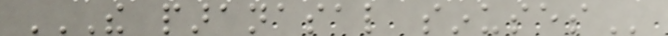THE PARANASAL SINUSES
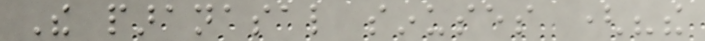The paranasal sinuses ("the
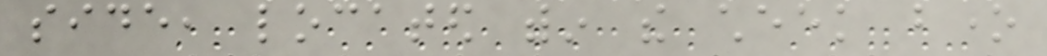side, located within the cheek bone
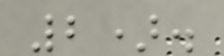2).
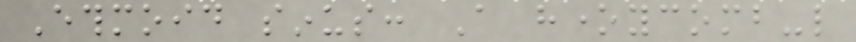Ethmoid sinus: A honeycomb-like
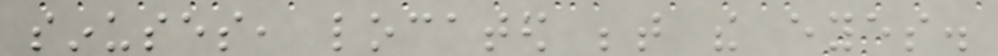sinuses, located between the eyes.
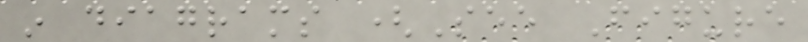in diagrams (See Figure
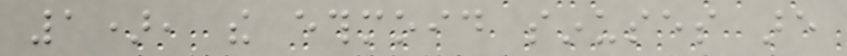1), the ethmoid sinuses are
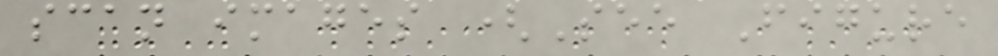scan images (See Figure
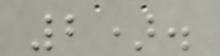2).
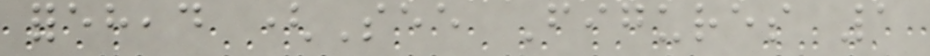forehead (See Figures 1
